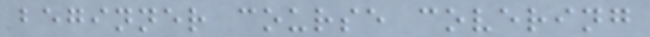beginner course covering
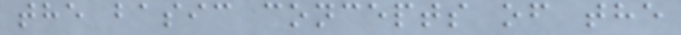the basic concepts of the
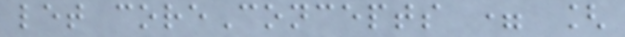let coreConcepts = [
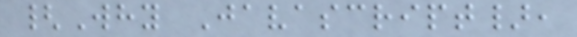{Why Javascript},
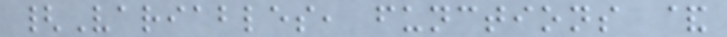{Variables, functions &
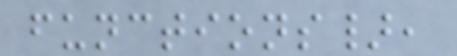functions},
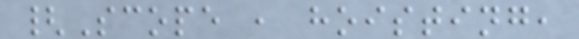{Scope , hoisting,
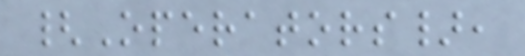{Operators},
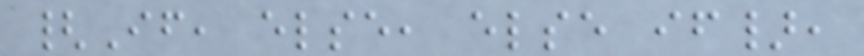{If, else, else if},
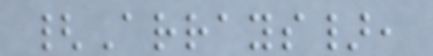{Arrays},
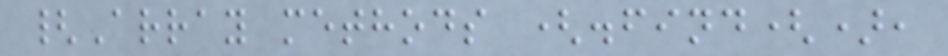{Array methods (.find(),
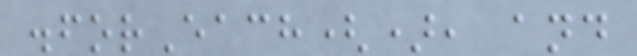.forEach(), and
